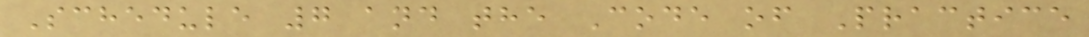Schedule 7 and the Code of Practice
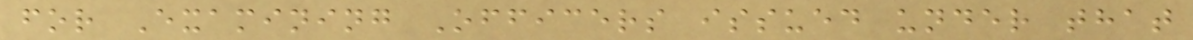for Examining Officers issued under that
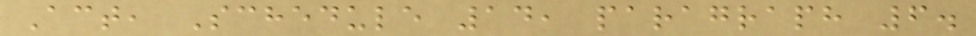Act, Schedule 14, paragraph 6.
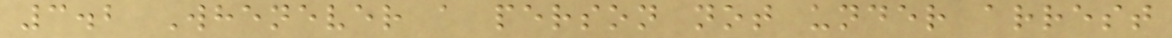3.2 Whenever a person not under arrest
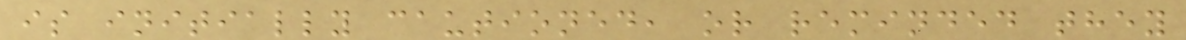is initially cautioned, or reminded they
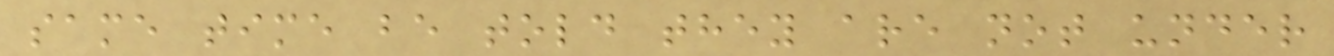same time be told they are not under
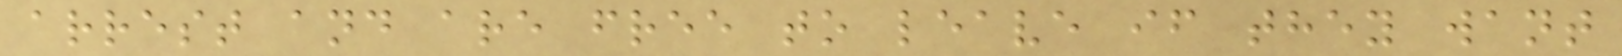arrest and are free to leave if they want
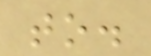to.
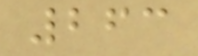263
